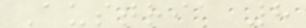Austria 8
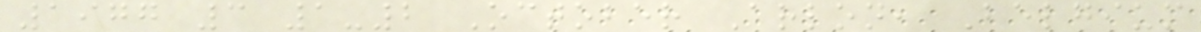1977 3 1-2 October Arlon, Belgium
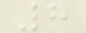8
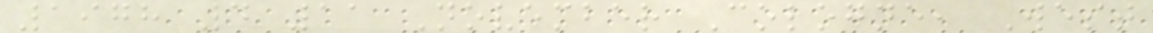1978 4 11 November Cologne, West
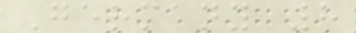Germany 8
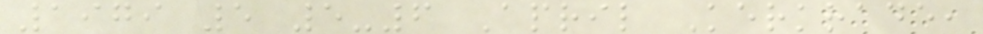1979 5 5-6 April Kerkrade,
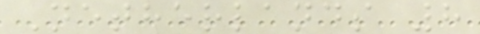Netherlands 8
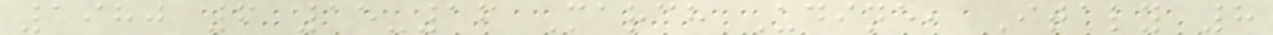1980 6 15-16 March Udine, Italy 8
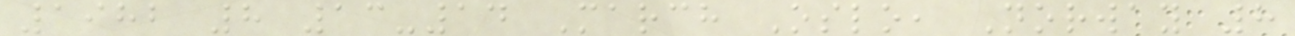1982 8 13-14 March Oslo, Norway 8
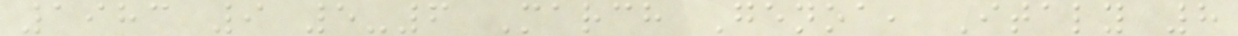1983 9 5-6 March Genoa, Italy 8
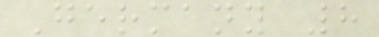Germany 8
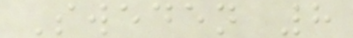Sweden 8
